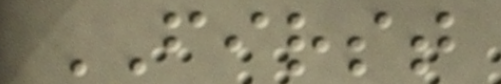FIRST
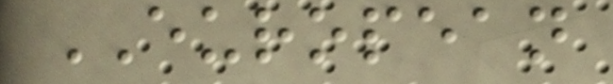EUROPEAN
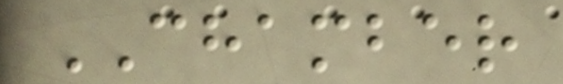CHAMBER
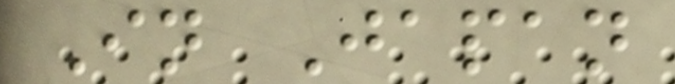In Japan
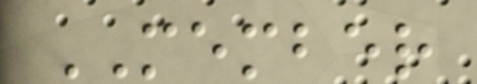MEMBER
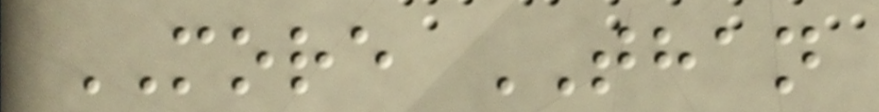MORE THAN
